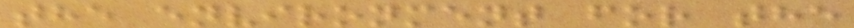the environment for the
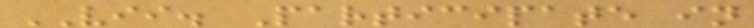VII. Participate in
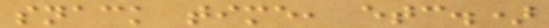snack time, etc.)
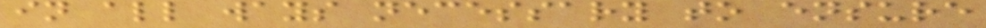in all ways necessary to ensure
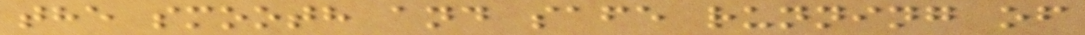the smooth and safe running of
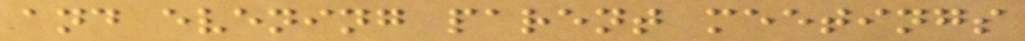and evening parent meetings
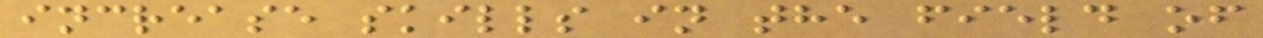increase skills in the field of
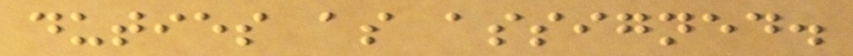duties as assigned.
